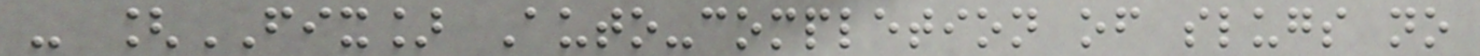- [FIX] Auto-completion of slugs no
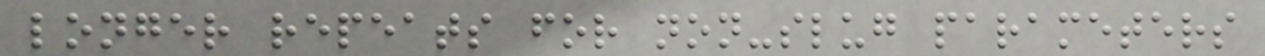longer repeats for non-slug parameters
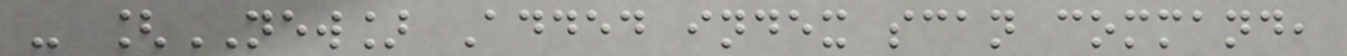- [NEW] Added index scan command,
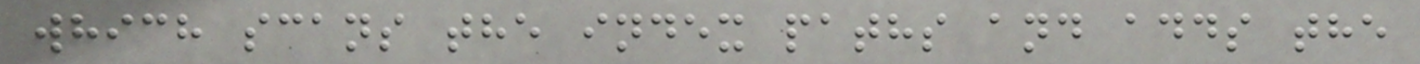which scans the index paths and adds the
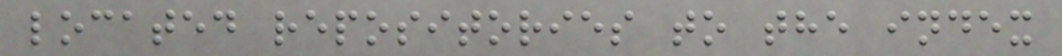located repositories to the index
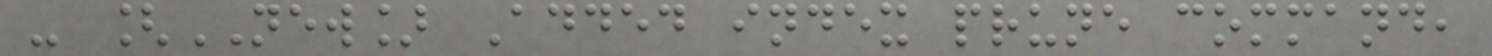- [NEW] Added index prune command,
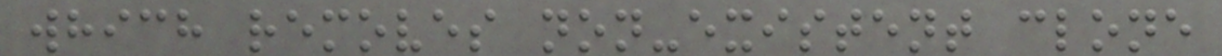which removes non-existent clone
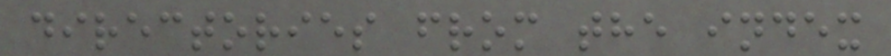directories from the index
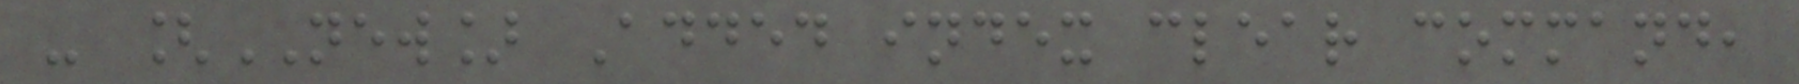- [NEW] Added index clear command,
